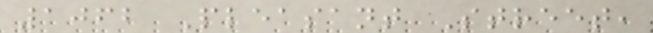1062 Pleasant Street,
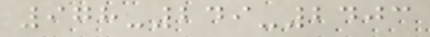978-249-2403
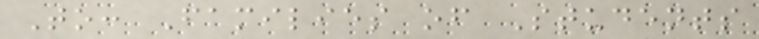To: Families of Students
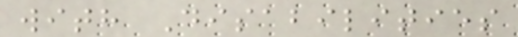with Disabilities
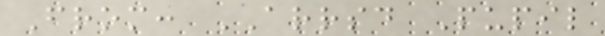From: ARRSD Pupil
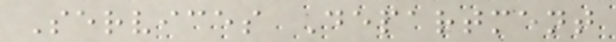Services Department
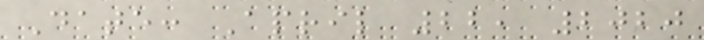Date: April 22, 2020
